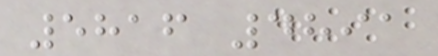5816 4891
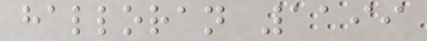halloran 1199
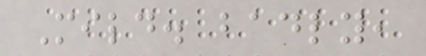Mild. badly,
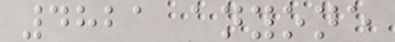4821 anyone
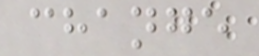change
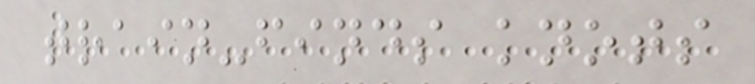train-finds knots
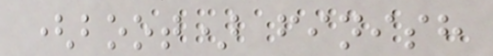(boot) finish
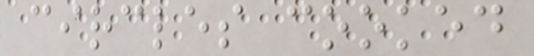circles cooked
